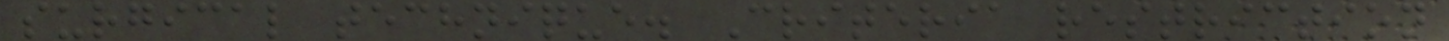surgical technique. Criteria restriction
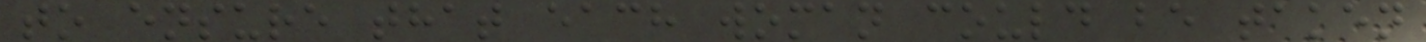to ensure that each woman could be taken
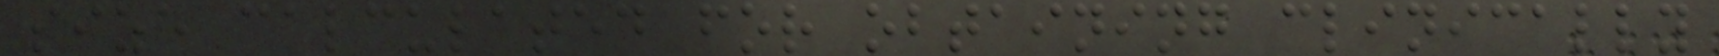size calculated for obtaining clinically
